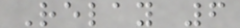Relay 6
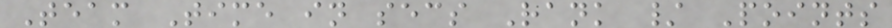Team Time in secs Rank / Points
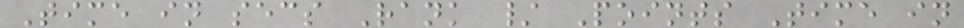Time in secs Rank / Points Time in
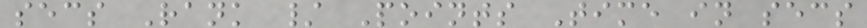secs Rank / Points Time in secs
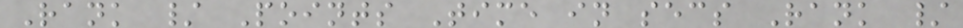Rank / Points Time in secs Rank /
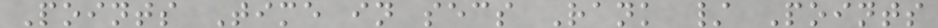Points Time in secs Rank / Points
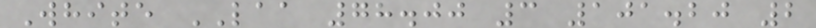White LAA 78.00 3 101.20 2
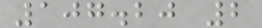107.20 2
